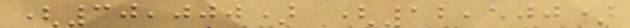(30,000) (12,500)
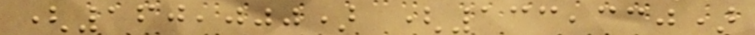(160,000) (133,330)
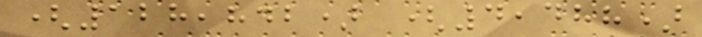(128,842) (4,488)
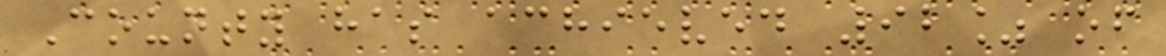County has achieved 92% of
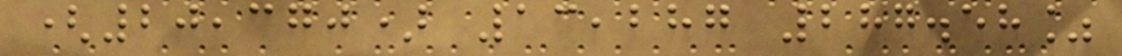(20,370) 13,287 287.58%
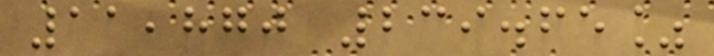11,870 239.65%
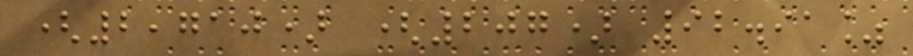(2,710) (207) 92.91%
